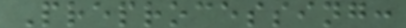Preprocessing:
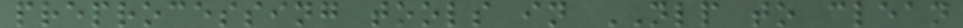preprocessing tools in NLP to clean
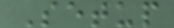Setup
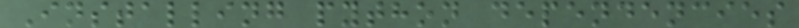Installing python dependencies
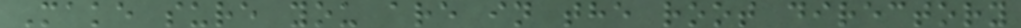Make sure you are in the root directory
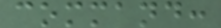command:
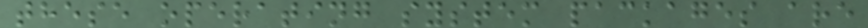these operating system packages are
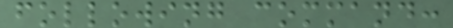following command:
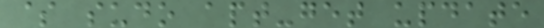$ sudo apt-get update
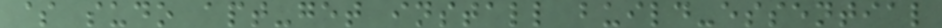$ sudo apt-get install build-essential
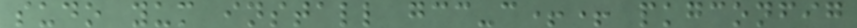sudo yum install gcc-c++ pkgconfig
